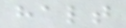halt
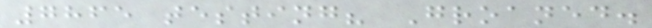7865 testing? Groaned.
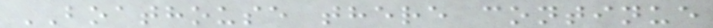BOATHOUSE there continue
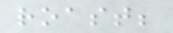roast;
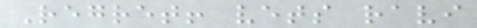Regret! vets ravi
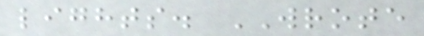lights. WROTE
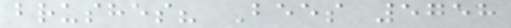brushes? Bees 5758
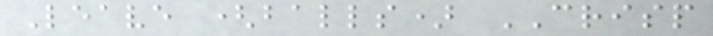Leave (balls) CRISP
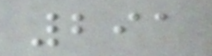291
